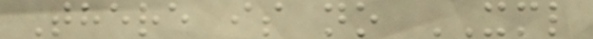There is no XML
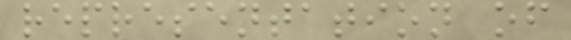representation of
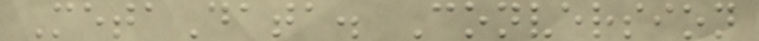MetaData. Conversion
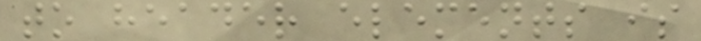to header elements is
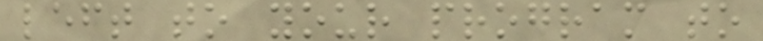left to your program to
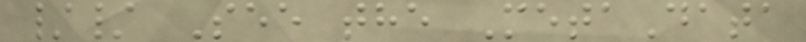// See the MetaData
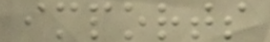imports
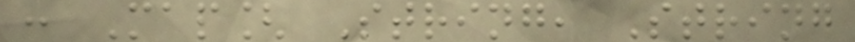: Map[ String, String
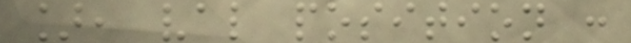], val position :
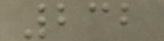232
